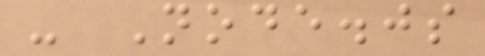- Node.js
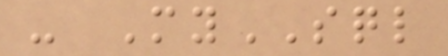- MySQL
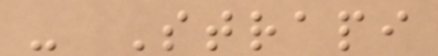- Strapi
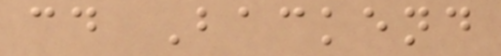cd Backend
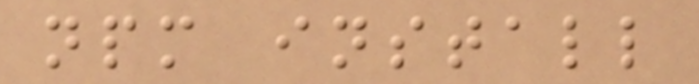npm install
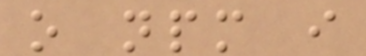o npm i
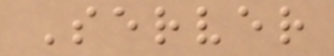Server
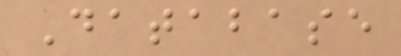Database
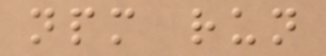npm run
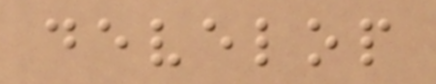develop
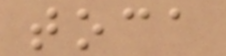toca
